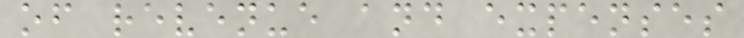of revenue and expenses
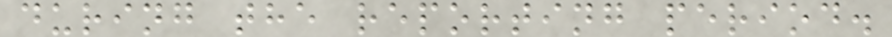during the reporting period.
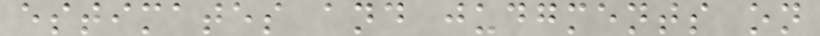estimates and judgments on
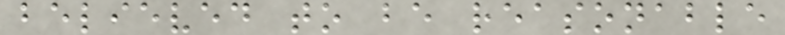believed to be reasonable
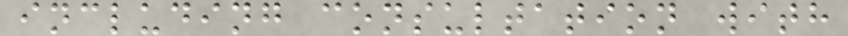including consultation with
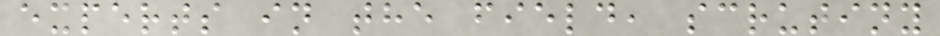experts in the field, scrutiny
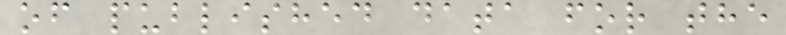of published data for the
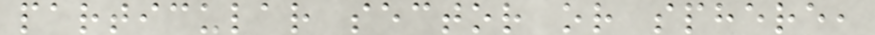particular sector or sphere,
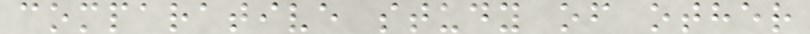comparative study of other
